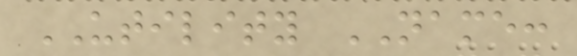UTILITY NAME:
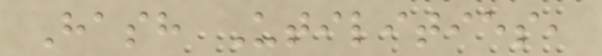Hash Utilities,
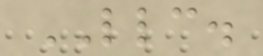LLC.
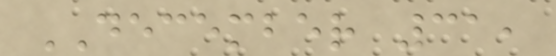DECEMBER 31,
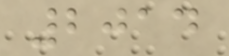2014
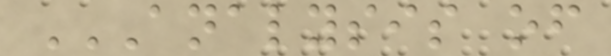ANALYSIS OF
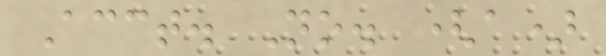Acct. No. (a)
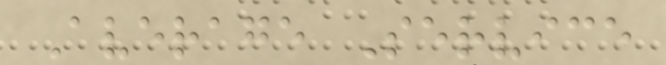Average Service
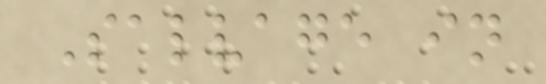Salvage in
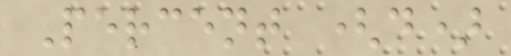Percent (d)
